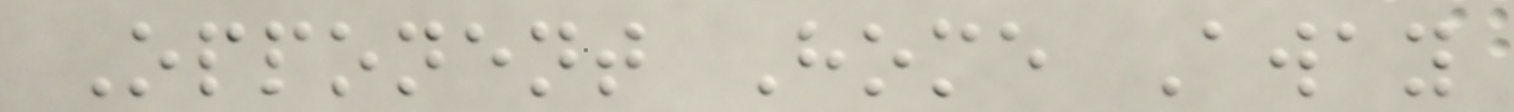Opponent Home Away
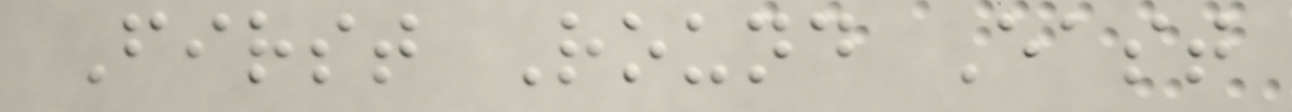First Round East
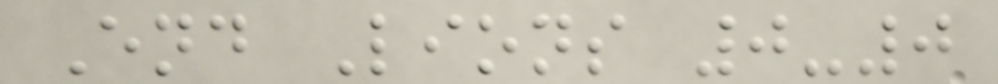End Lions 0-0
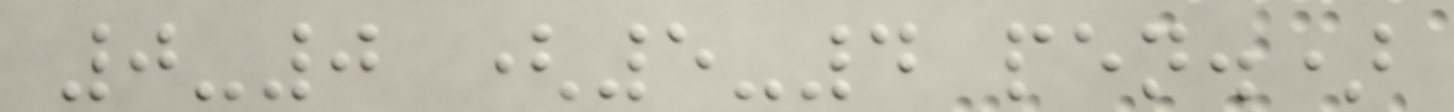0-0 (5-4 pen.)
